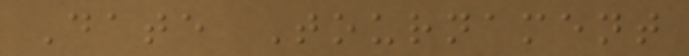Date Tournament
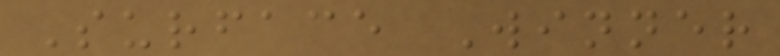Surface Winner
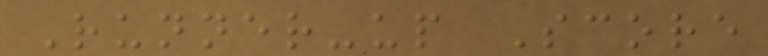Runner-up Score
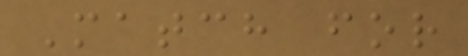Match for
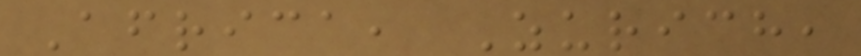Africa, Zurich,
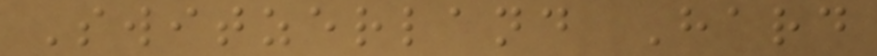Switzerland Hard
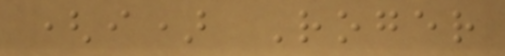(i) Roger
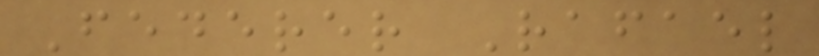Federer Rafael
